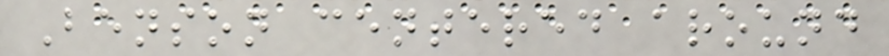Benson centered around
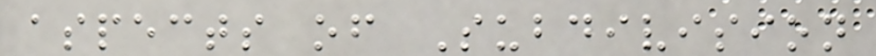aspects of Subdivision
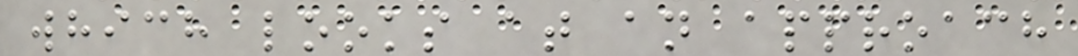which looks at an approach
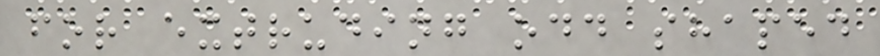for extruding odd shaped
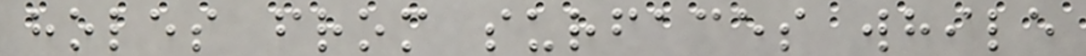holes from surfaces while
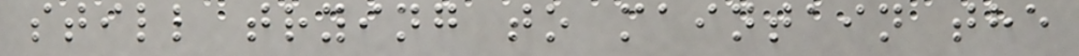still trying to maintain the
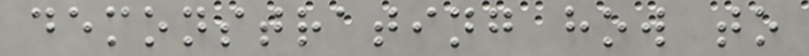demonstrating how to
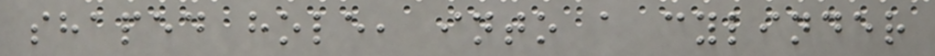shaped hole, into a cylinder
